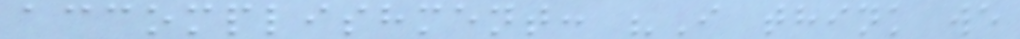accomplishment: "I think we
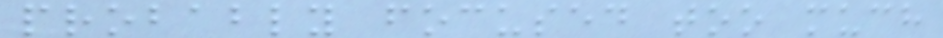probably focused too much
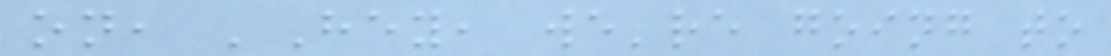on, 'Hey, we're going to
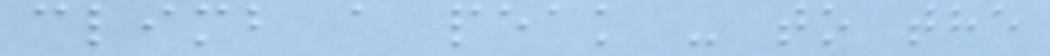climb a peak - to the
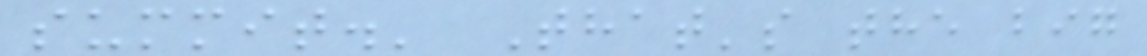summit.' That's the big
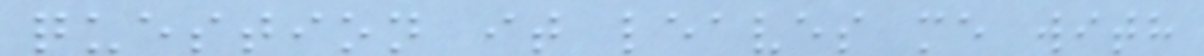question it leaves me with
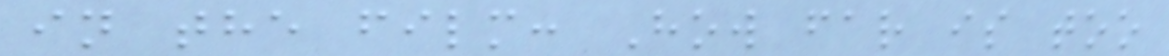in the film: How far is too
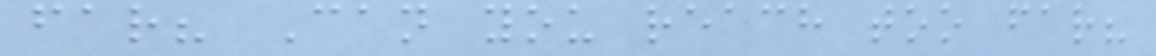far? Can you reach too far?
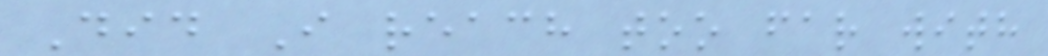Did I reach too far with
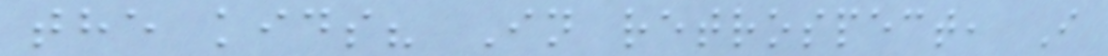the kids? In retrospect, I
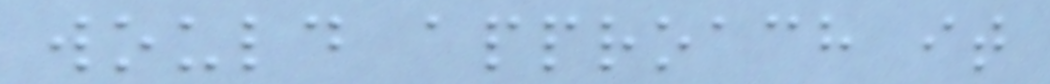would approach it
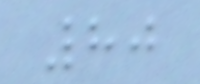80
